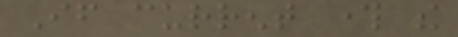If current through the
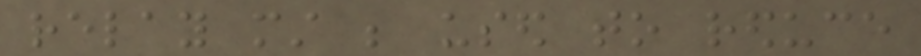relay must be used to reduce
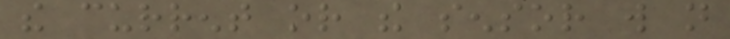the current or the sensor will not
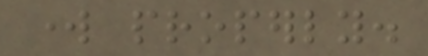work properly.
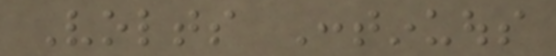Volts Continuous
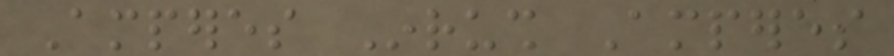Amperes Inrush Amperes
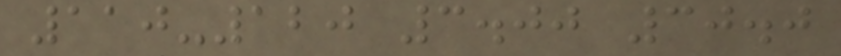110-120 3.00 30.0
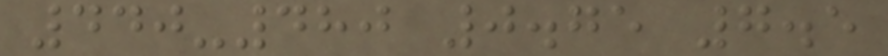440-480 0.75 7.5
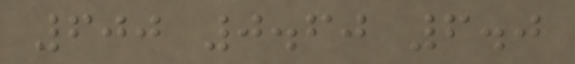600 0.60 6.0
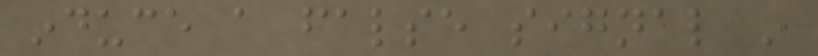induce a false signal in
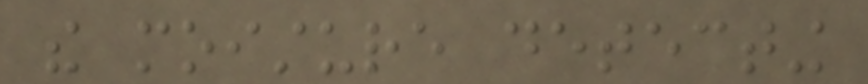the moisture detecting
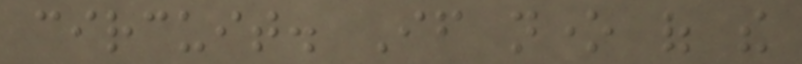circuit. If none of the
